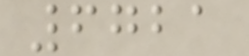6721
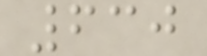630
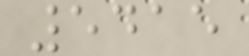5415
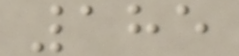185
